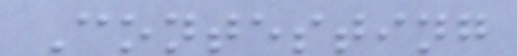Contesting
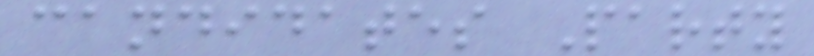candidates Party
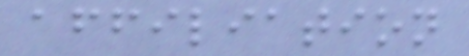affiliation
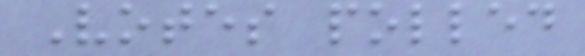Votes polled
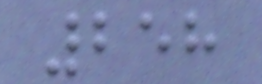258
